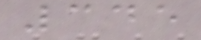345
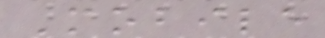Mobile
